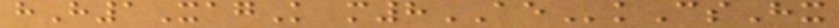hH1XagK m8AEkCsHx
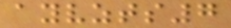ayvzts7
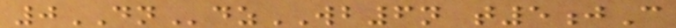0DNdzWB6n t5jC
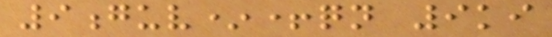9guv*+qn 9ki
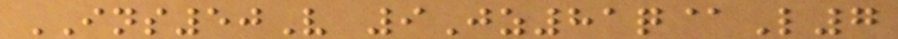INS50V 9Jz81q@L7
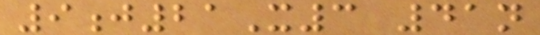9j21X3 41n
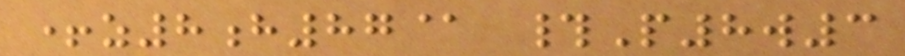+z8h87@ #P8w3
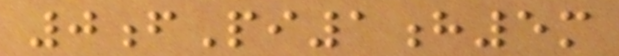0fPi1h5m
